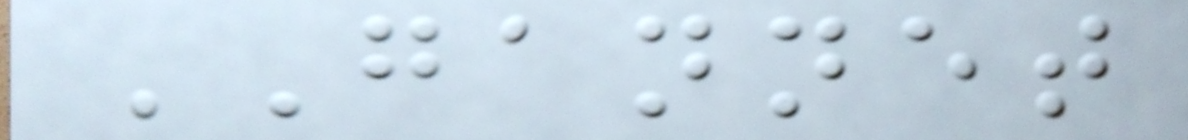GANNET
